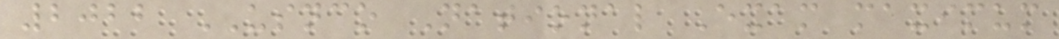2022 USNCO National Exam maximum
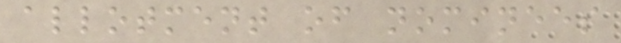allotment of nominees
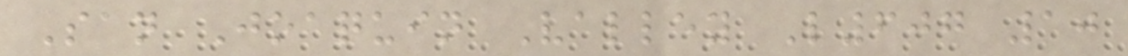San Joaquin Valley L607 10
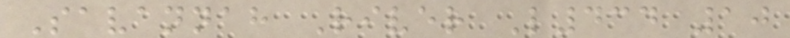Savannah River L434 10
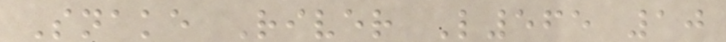Snake River L565 10
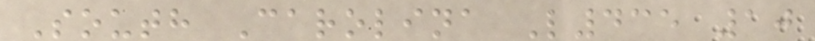South Carolina L435 10
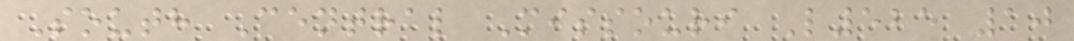South Central Missouri L525 10
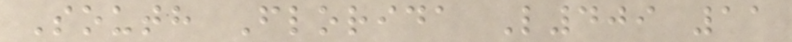South Florida L409 11
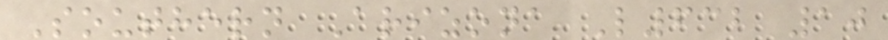Southern Arizona L632 10
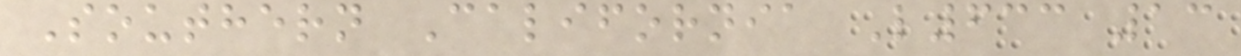Southern California L633 13
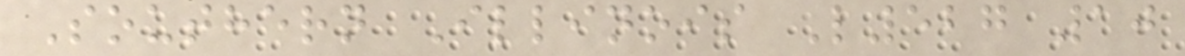Southern Illinois L527 10
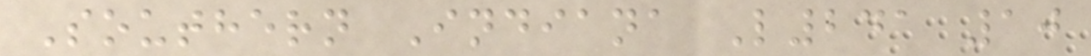Southern Indiana L241 10
